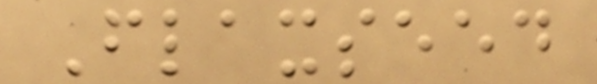Flaxseed
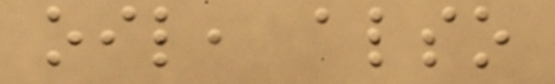oil, also
